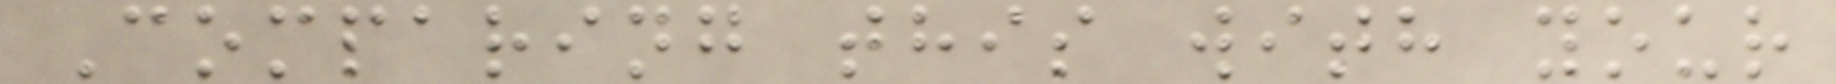Comparing this with your
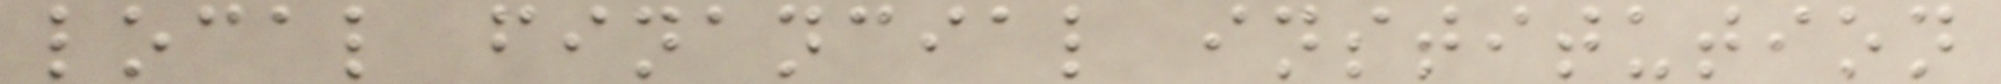local financial institution
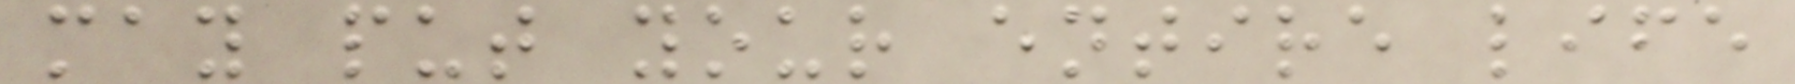may put your entire life
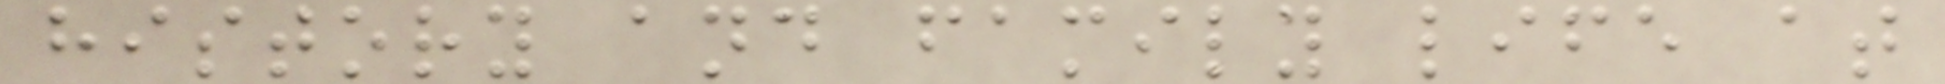history and family life at
